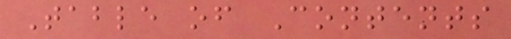Table of Contents
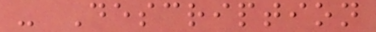- Description
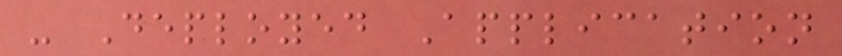- Deployed Application
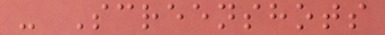- Screenshots
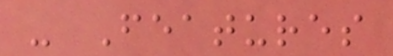- Features
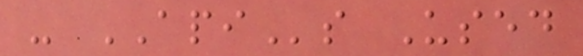- APIs Used
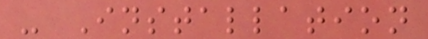- Installation
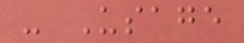- Usage
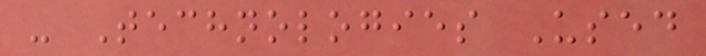- Technologies Used
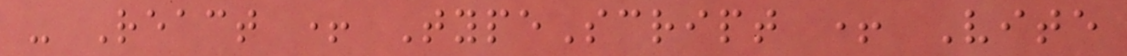- React + TypeScript + Vite
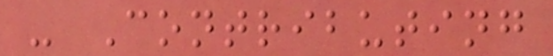- Contributing
